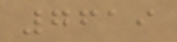7619
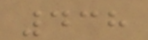438
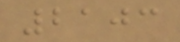2103
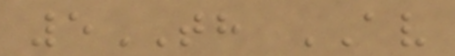5TH AV
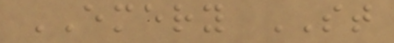EMERY ST
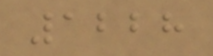1228
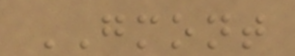GMONT
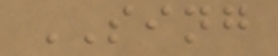SING
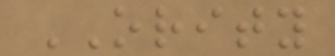ORITY
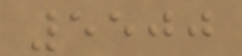5500
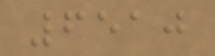6510
